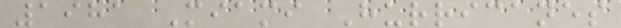1981 Miami Hurricanes
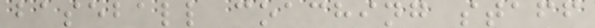baseball coaching staff
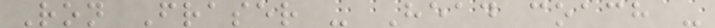Ron Fraser - Head coach -
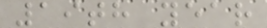19th year
